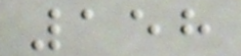158
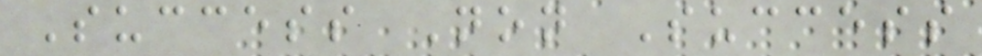Success Non Success
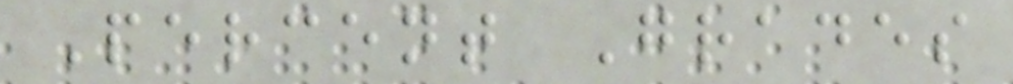Percent Grades
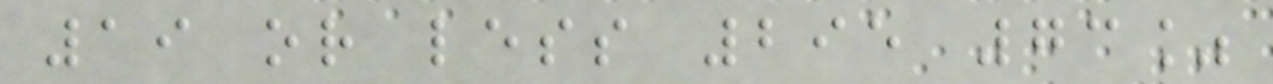19 or less 295 73%
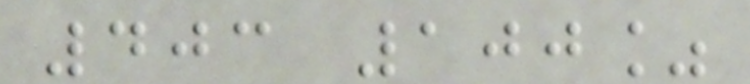403 100%
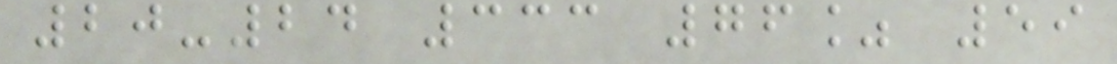20-24 333 76% 59
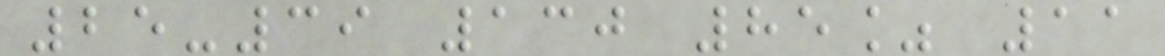25-39 130 85% 11
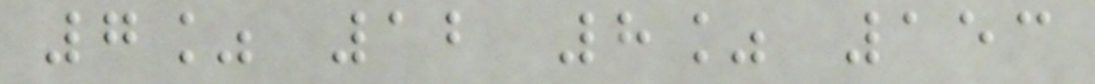7% 12 8% 153
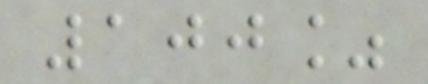100%
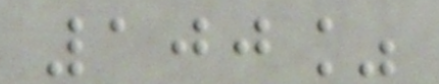100%
